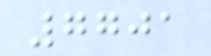7701
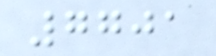7701
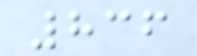836
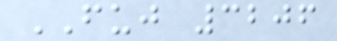FUJ 3206
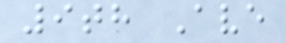9th Ave
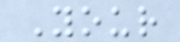Your
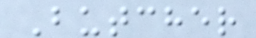Butcher
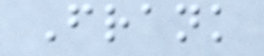Frank
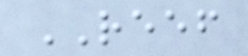REEF
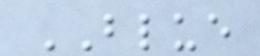BLUE
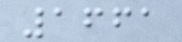1661
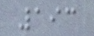193
